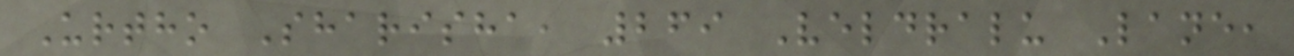Urtho Sharisha, 269 Veldralu Lane,
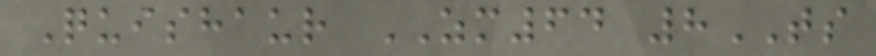Quishaur ZM64 8TS
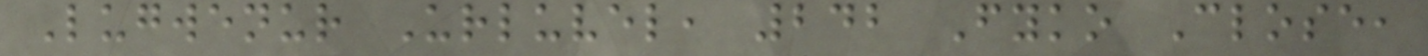Lugwenur Urluvel, 242 Fyko Close,
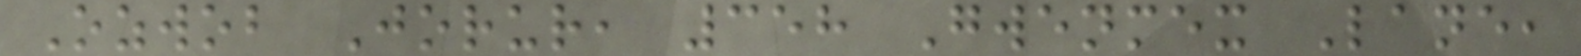Ozwob Jorur, 358 Gwenmex Lane,
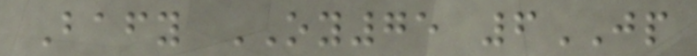Bafy OY75 6JP
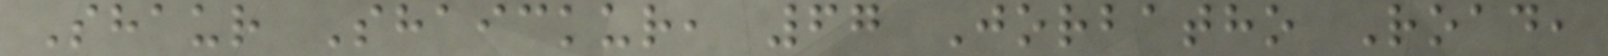Shaur Shaickur, 67 Jorbatho Road,
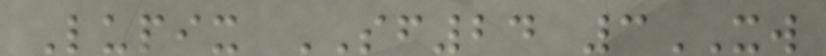Lupix SF24 3XW
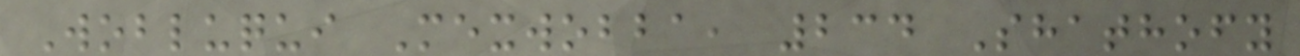Wobluqui Mexwobba, 234 Shathofy
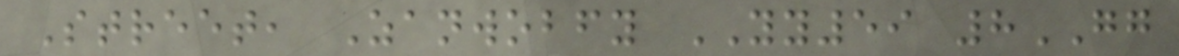Street, Zanwobfy YY59 8GG
